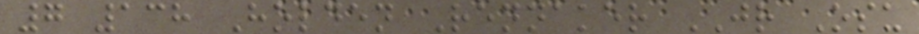7 138 Holden Rennaker JR Osu
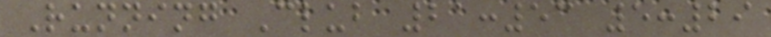Running Club 21:53 5:29
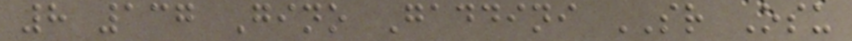8 137 Gino Gaddini SR Osu
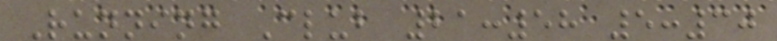Running Club 21:58 5:30
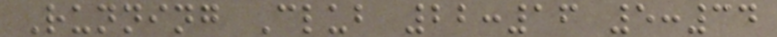Running Club 22:16 5:34
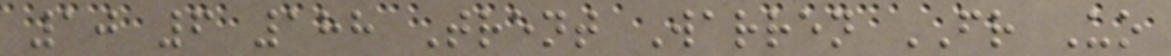10 6 188 Trent Warren FR Uo
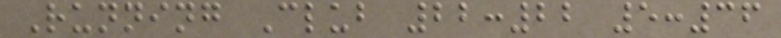Running Club 22:22 5:36
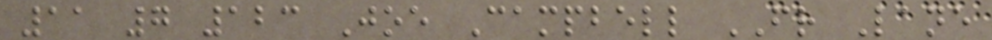11 7 123 Joe Campbell FR Lane
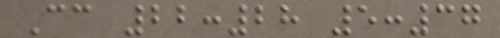Cc 22:28 5:37
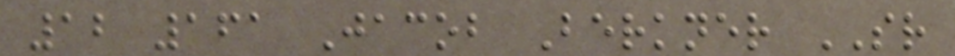12 161 Jacob Berkner SR
